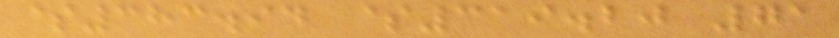$383.94 $319.20 71
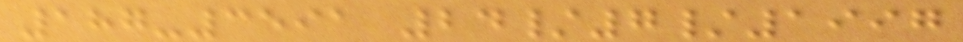187-3591 24/7/1997
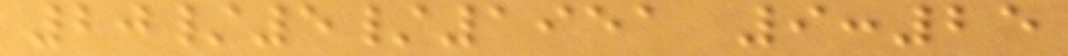20/5/1951 9:25
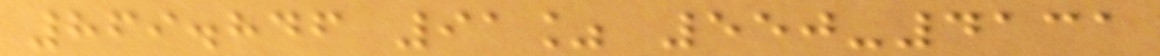869.846 91% 550-4131
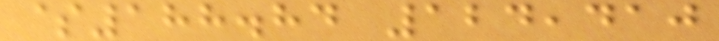$188.84 124,410
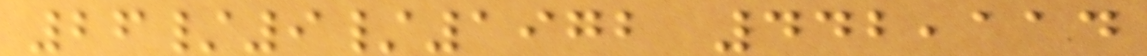26/9/1972 442,114
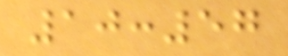10:57
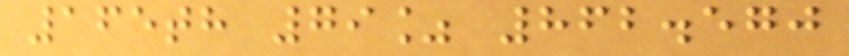165th 79% 862.570
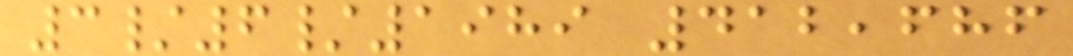3/6/1989 412,686
